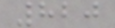820
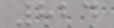824
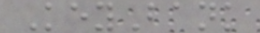KeyBank
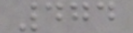474
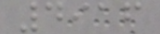4916
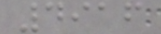4916
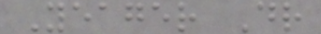Yeager Dr
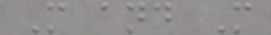M and M
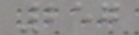257
